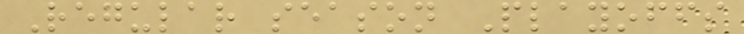Regular season Playoffs
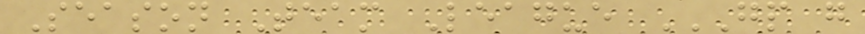Season Team League GP G
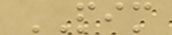PIM
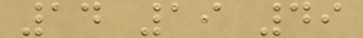14 19 49
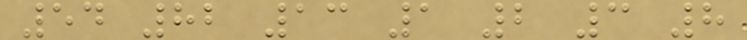54 82 13 1 2 3 8
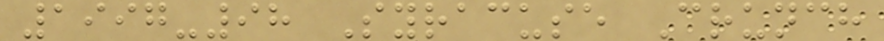1997-98 Syracuse Crunch
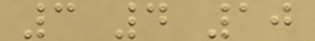3 4 10
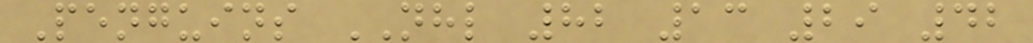Penguins NHL 82 13 29 42
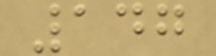147
